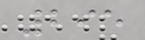295
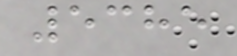5385
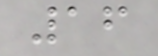16
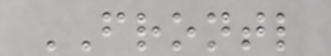FRONTL
